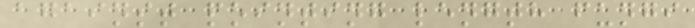against pointing length fungi
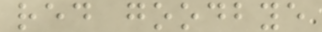red goodbye
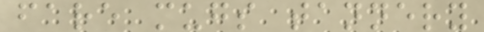fare mugs tannery
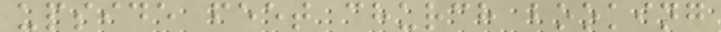upside feet church booking
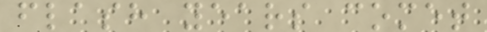flash years comet
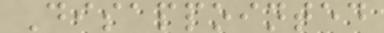Disappointed
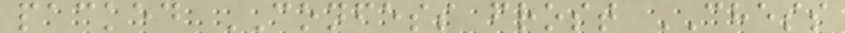packed CONFESS frost CHESS
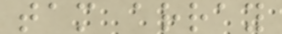tam array
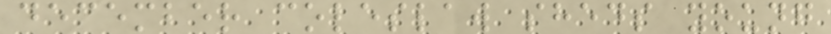december coleslaw sheds young
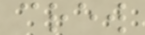crew
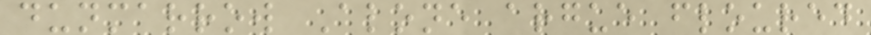dunmarrow Alone argue floured
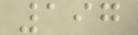197
